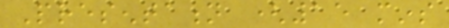Presentation (15 mins
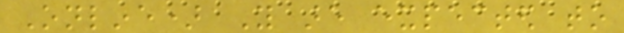Online) You are expected to
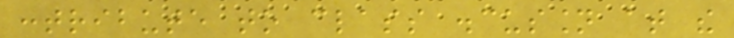contribute to class discussion at the
